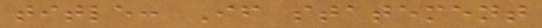title: If statement
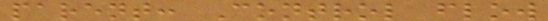parent: Control flow
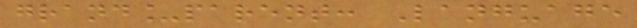grand_parent: Language
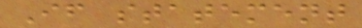If statement
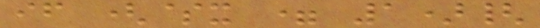if ($x = 1){
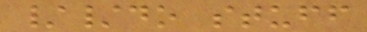//do stuff
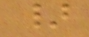}
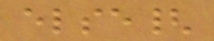else{
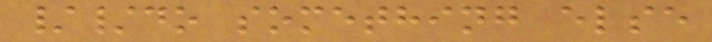//do something else
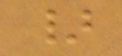}
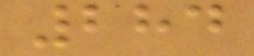284
